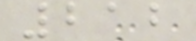212
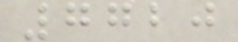7720
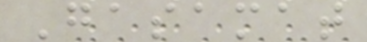Gasamat
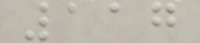117
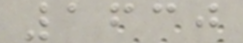1630
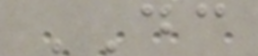DC
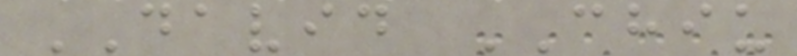DAVID CHIU
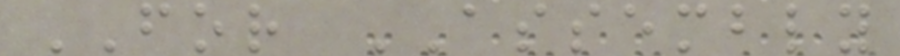FOR ASSEMBLY
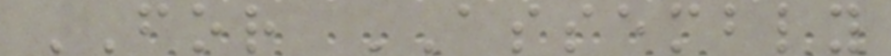FOR ASSEMBLY
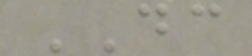DC
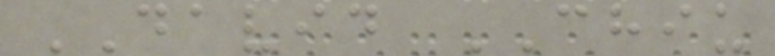DAVID CHIU
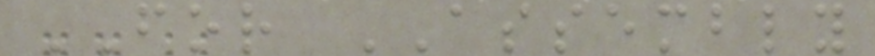FOR ASSEMBLY
